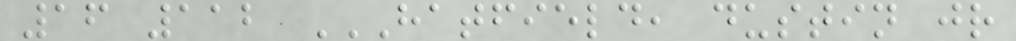16 112 HATFIELD, DUSTIN JR
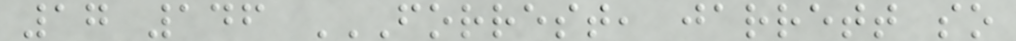17 146 FORREST, JARRETT SO
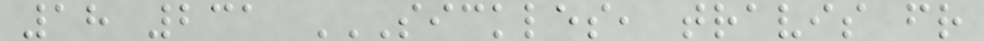18 231 SICKLES, TRAVIS FR
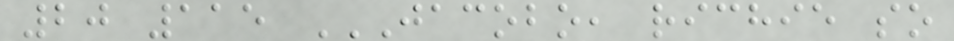20 115 JACOBO, RICHIE SO
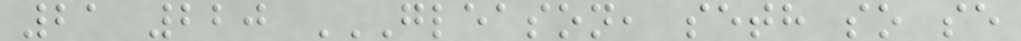21 220 GLEASON, SETH SO SE
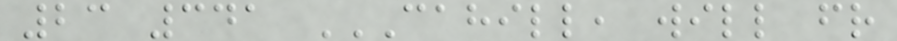23 341 CAHILL, WILL FR
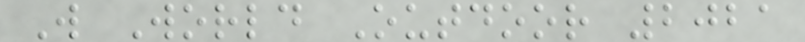W World Outdoor 2021
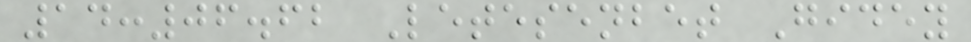14:06.62 Letesenbet Gidey
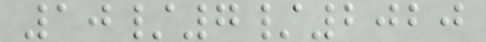10/7/2020
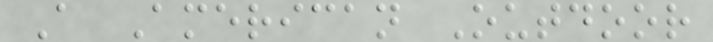A American Outdoor
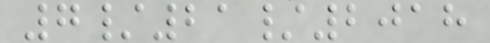7/21/2018
